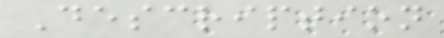Description
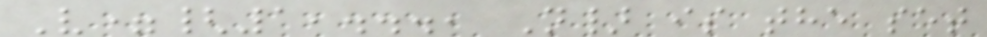V={1,..., N} is the set
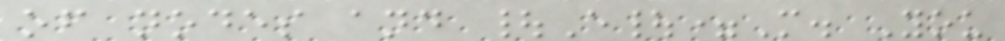of nodes and |E|=M. You
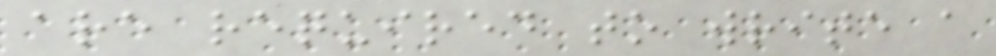are required to write a
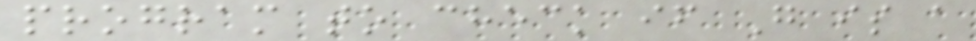program to check if G is a
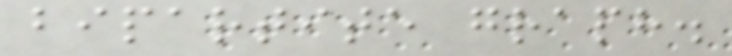bipartite graph.
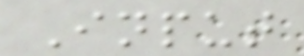Input
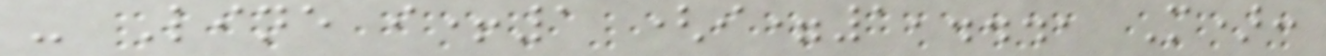- Line i+1 (i=1,..., M):
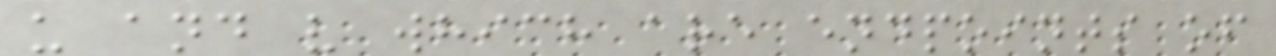u and v which are endpoints of
